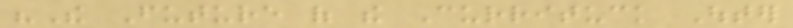"The Future of the Currituck Outer
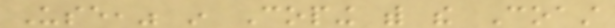Use," in Coping with the Coast
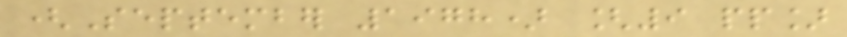(September 1978) [9 pp]
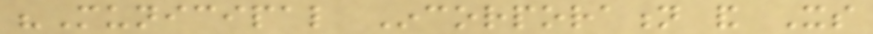"Municipal Incorporation and Its
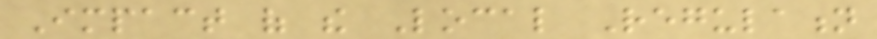Impact of the Local Regulation
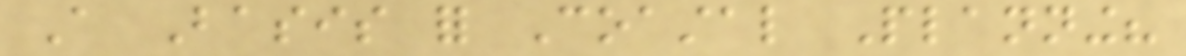A Basis for Coastal Planning?
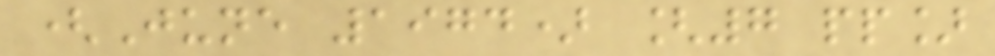(June 1974) [7 pp]
